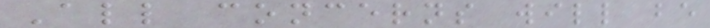All concerns will be
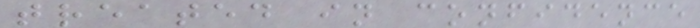treated in confidence
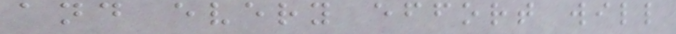and every effort will
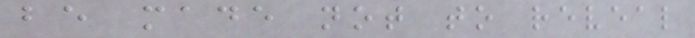be made not to reveal
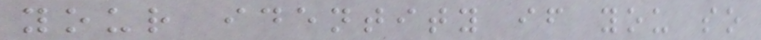your identity if you so
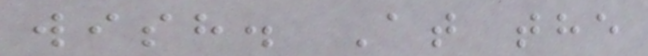wish. At the
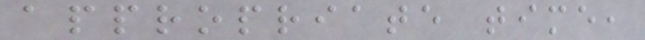appropriate time,
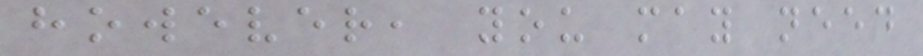however, you may need
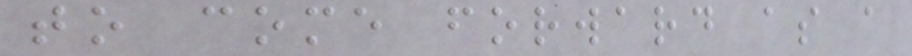to come forward as a
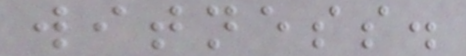witness.
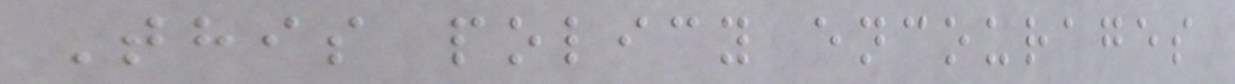This policy encourages
